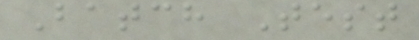Batch Test
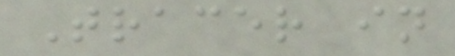Tracer in
